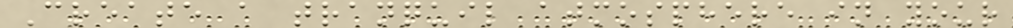Create a tranquil atmosphere in your
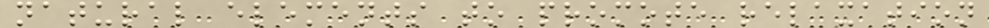natural elements to promote relaxation
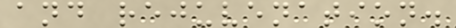and rejuvenation.
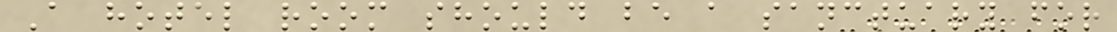A hotel room should be a sanctuary for
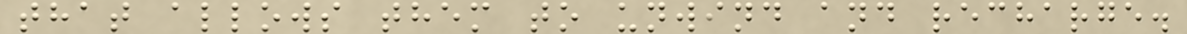that allows them to unwind and recharge.
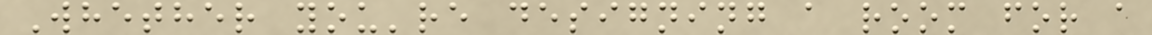Whether you're designing a room for a
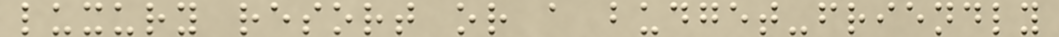luxury resort or a budget-friendly
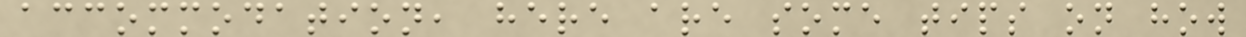accommodation, here are some tips on how
